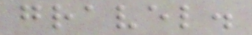gravel.
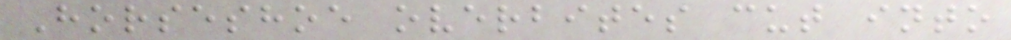Horseshoe overbites cut into
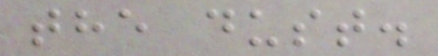the dust.
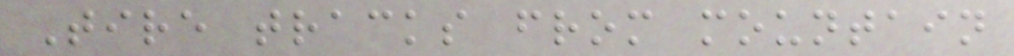Tire tracks from mountain
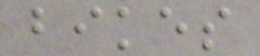bikes
